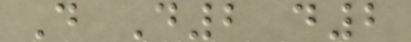D D2 d2
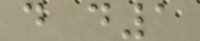d d1
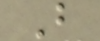B
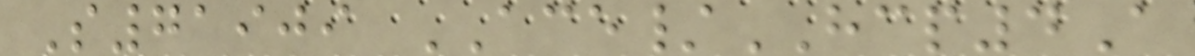S71909 ACE/HCP4A
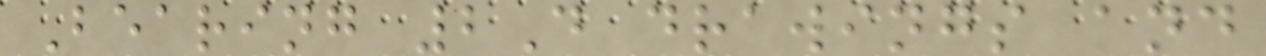Bearing 2D drawings and
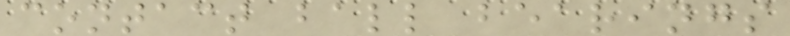contact ball bearings
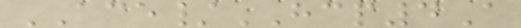ACE/HCP4A
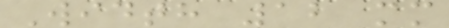Width 12 mm
